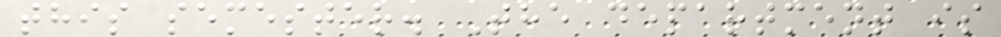this semester. The department is
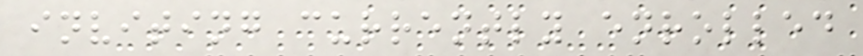inviting currently enrolled
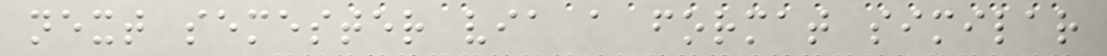next semester via a format similar
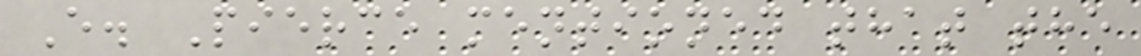E. Pierce mentioned that the
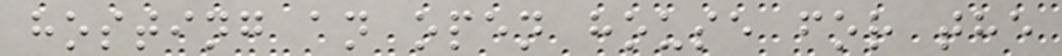hosting an open house for the
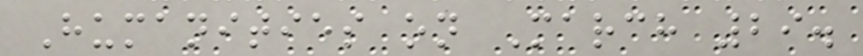Humanities on March 29.
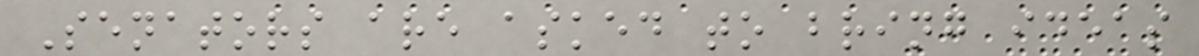Senators are asked to bring ideas
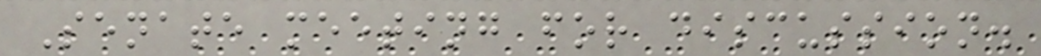Senate meeting for discussion.
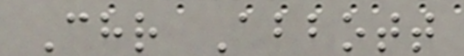Chr Abbott
